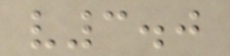v3.0
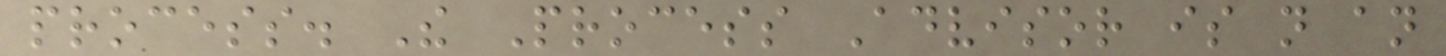process. The Process Advisor is not an
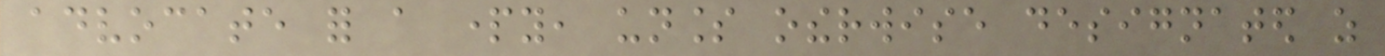advocate for a party, unless otherwise designated as
